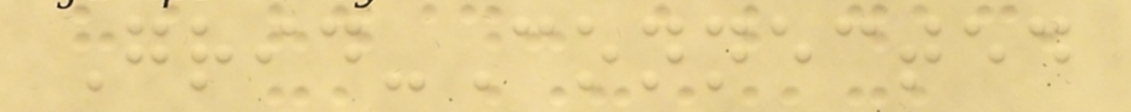Grid-Connected
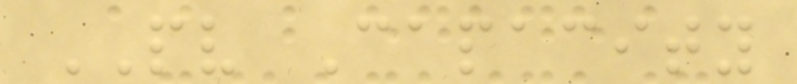PV Capacity
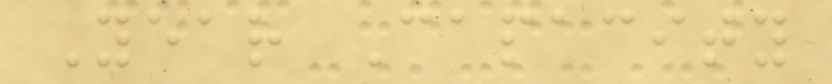Year Capacity
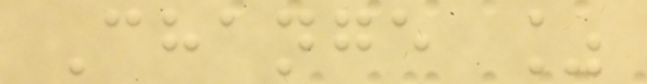Change %
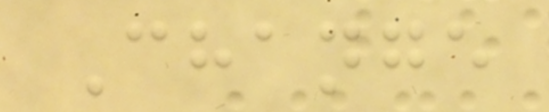Change
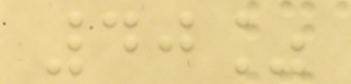40%
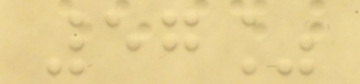57%
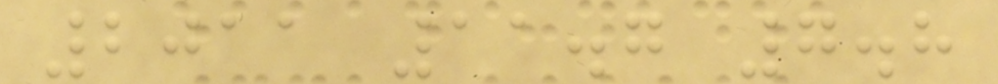2011 11.7 7.8
